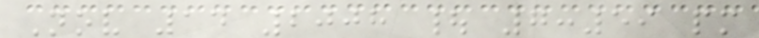Nov 14 2008 | 7:59 pm
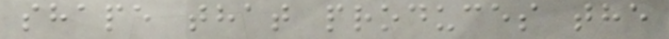shape that produces the
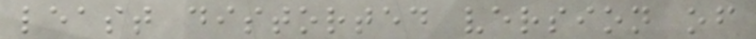least distorted version of
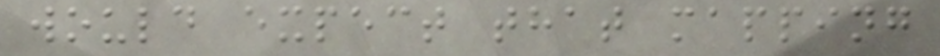would expect that mapping
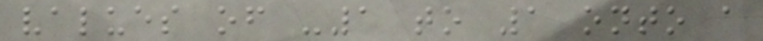values of -1 to 1 onto a
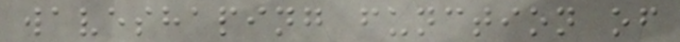waveshaping function of
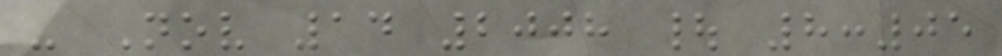- Nov 14 2008 | 8:05
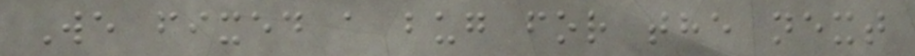We fixed a bug for the next
